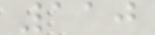110
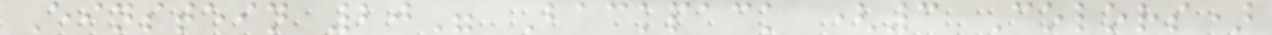Einstein 20" Backpack (3 Colors)
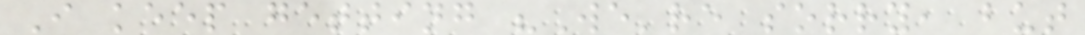I keep getting "We're sorry, but
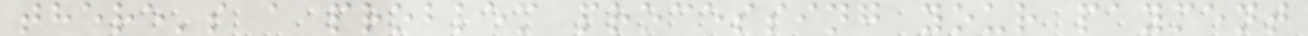there's a problem processing your payment
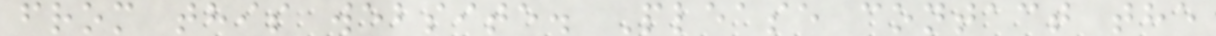from this website. Please contact the
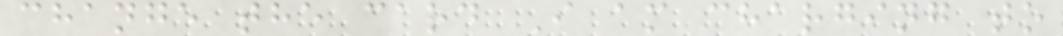change the card I am charging to
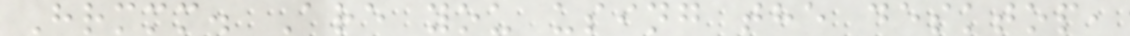Hrmmm. Are you using the desktop,
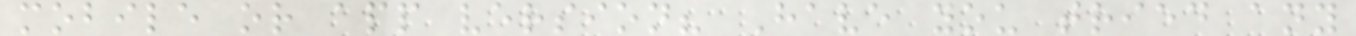mobile or app version? Have you tried any
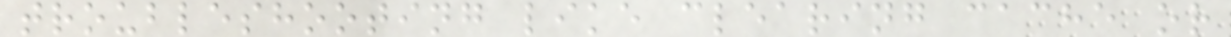troubleshooting like clearing cache or
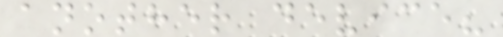another device?
